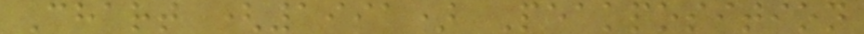Chart (1991) Peakposition
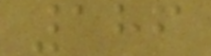186
